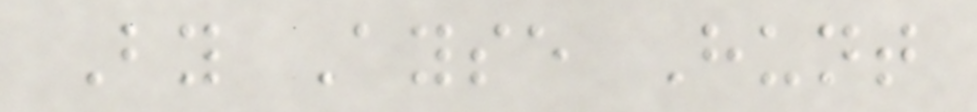By Ayse Hunt
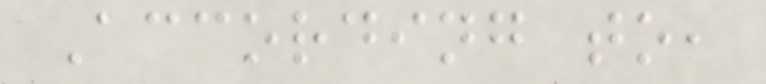According to,
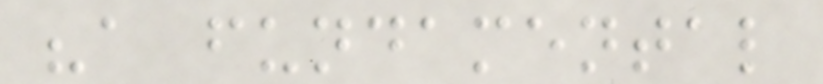"a fundamental
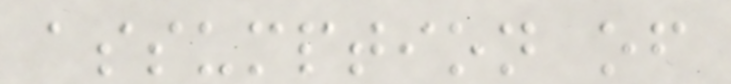assumption of
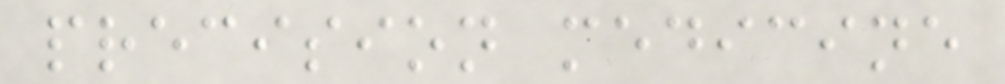precision medicine
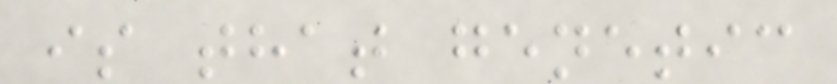is that genetic
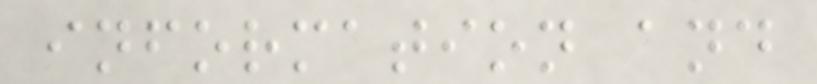information and
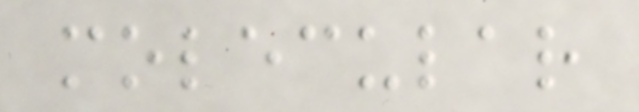molecular
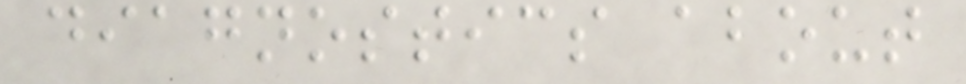diagnostics about
